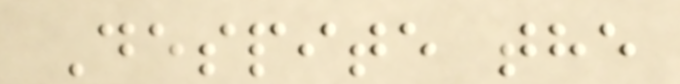Despite the
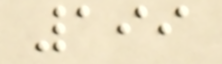199
